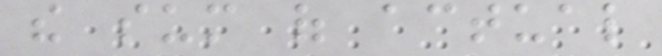the sum of actual
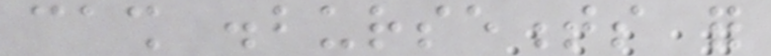cash disbursements for
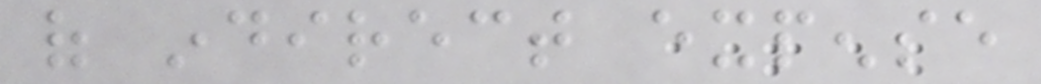of indirect expense
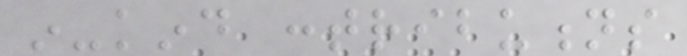in-kind contributions
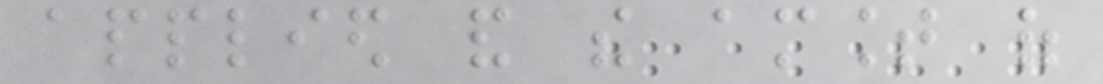applied and the amount of
